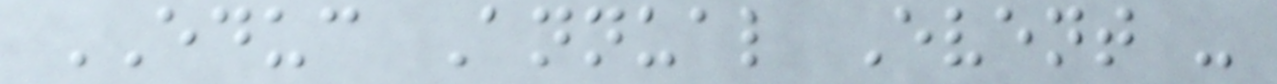EDUC Annual Event -
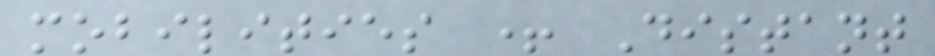mobilities + Distant
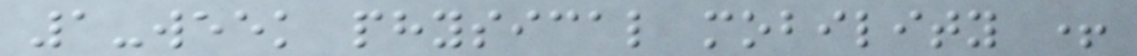1-week physical mobility +
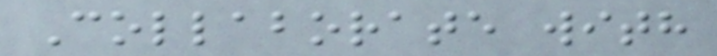Collaborate with
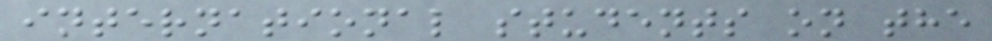international students on the
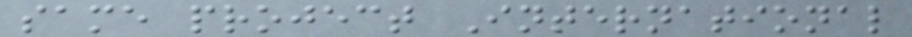same project International
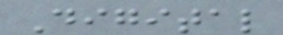Digital
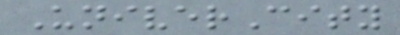UniverCity
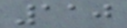110
